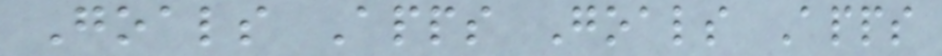Goals Apps Goals Apps
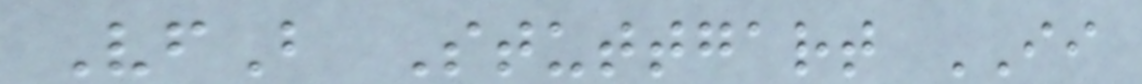VfB Stuttgart II
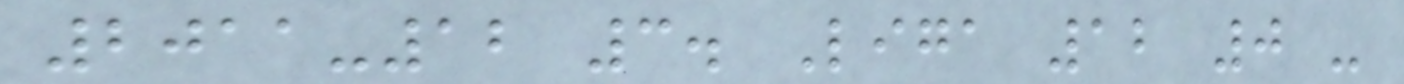2011-12 3. Liga 12 0 -
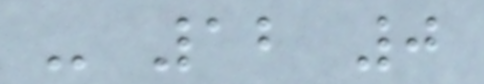- 12 0
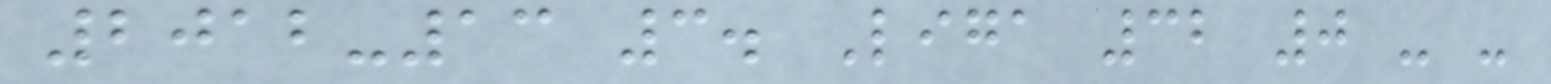2012-13 3. Liga 32 0 - -
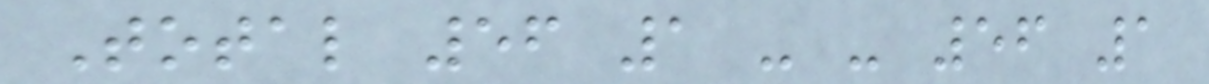Total 56 1 - - 56 1
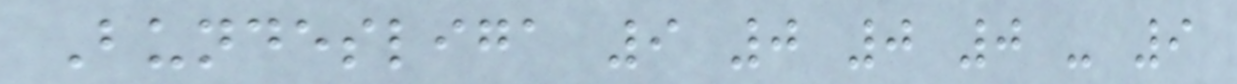Bundesliga 9 0 0 0 - 9
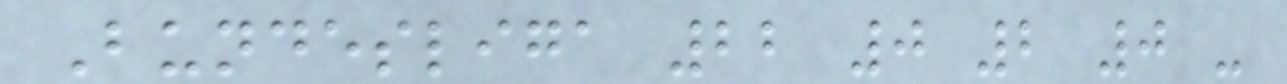Bundesliga 22 0 2 0 -
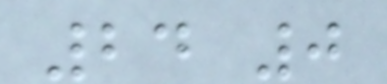24 0
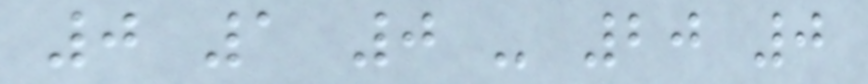0 1 0 - 20 0
